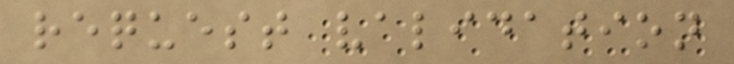request validation
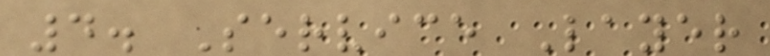4. Service Layer
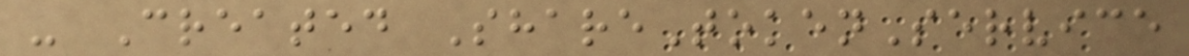- Created ShareTokenService
